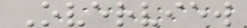Overview
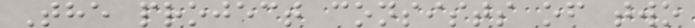The project consists of two
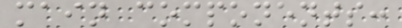main components:
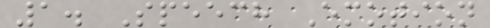1. Speech Emotion
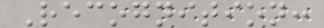Recognition:
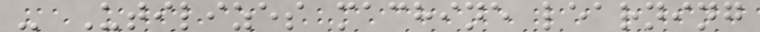- Utilizes machine learning
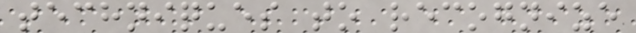techniques to recognize
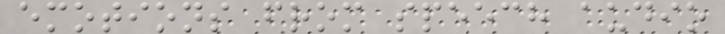emotions from speech audio
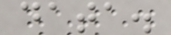data.
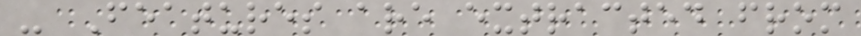- Features are extracted from
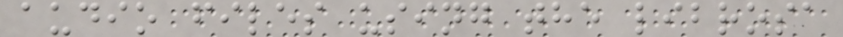audio files using the librosa
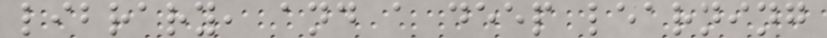library, and a deep learning
